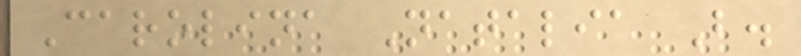Carolina Natalia B.
